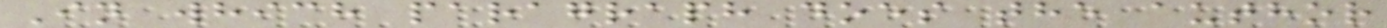In which paragraph does the author
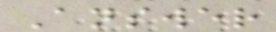Answer
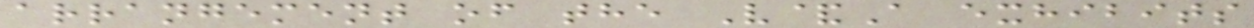arrangement of the V&A exhibits
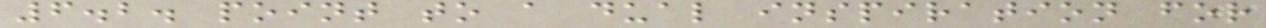6.2. point to a dual inspiration for
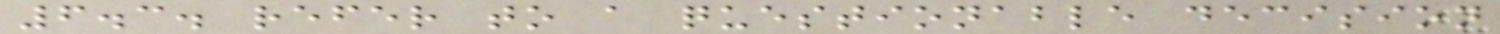6.3. refer to a questionable decision
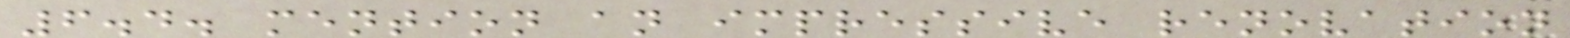6.4. mention an impressive renovation
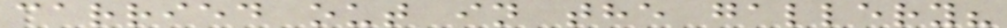carried out in the gallery?
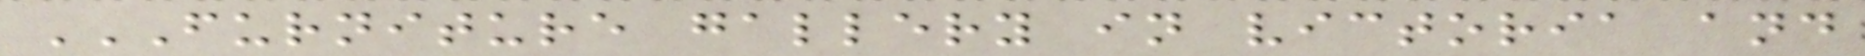FURNITURE GALLERY IN VICTORIA AND
